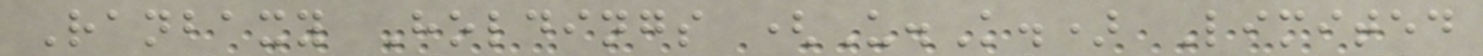Ranbaxy Holdings (U.K.) Limited
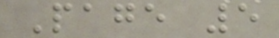Page 5
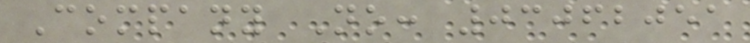Company No: 03062051
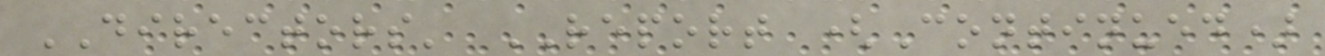DIRECTORS' REPORT (Continued)
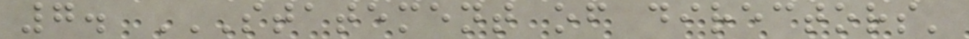7. STATEMENT OF DIRECTORS'
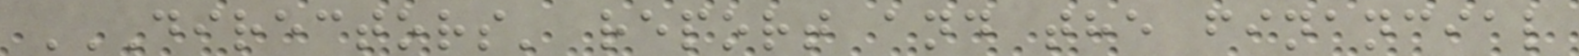DIRECTORS' REPORT AND THE FINANCIAL
